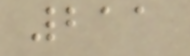211
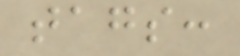tags:
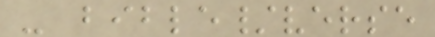- bible/verse
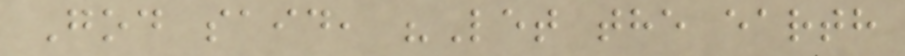God said, "Let the earth
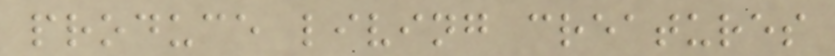produce living creatures
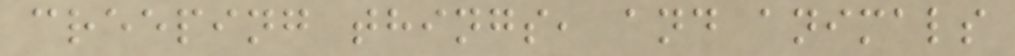creeping things, and animals
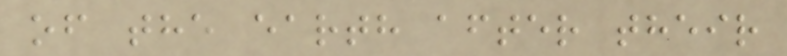of the earth after their
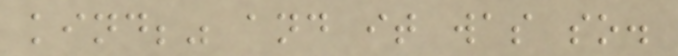kind;" and it was so.
